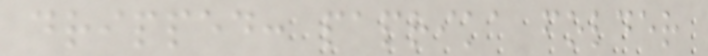dripped: paprika folder
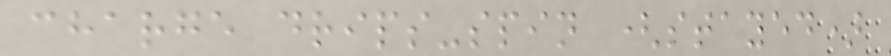charge drips-spin (stayed)
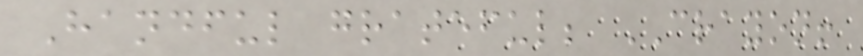Handful grateful; CRAYON!
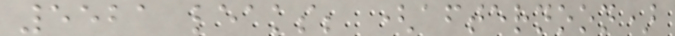5521 leaks; (afternoon)
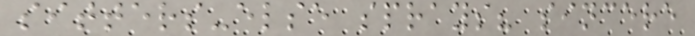sitters-else sprays? sincere
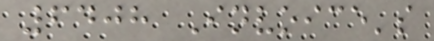6408 Invoice's
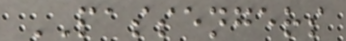PASSENGERS
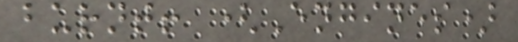burnt! (Engines)
